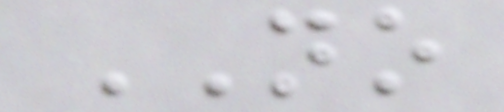NO
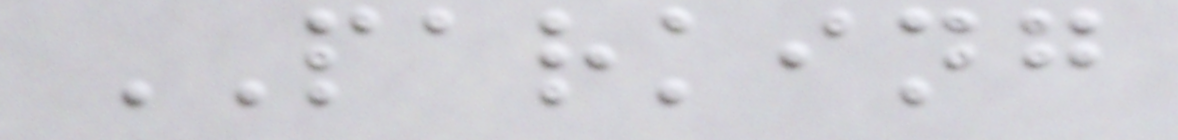PARKING
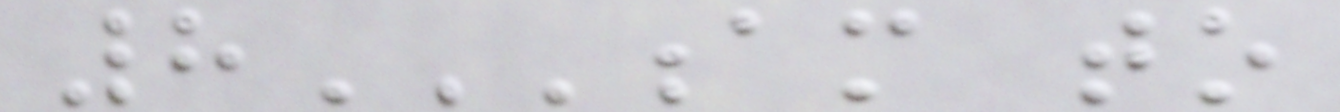8AM TO
